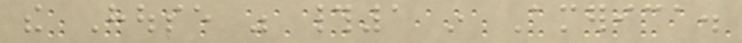the House was #1 in America.
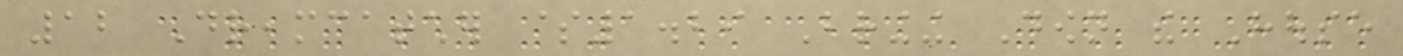12 Dreamcatcher $1.29 Bringing Down the House
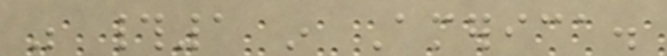was #1 in America.
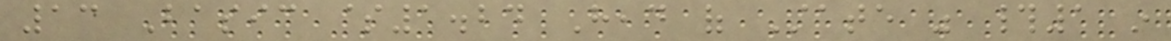13 Basic $1.24 Head of State was #1 in
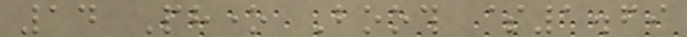14 Phone Booth $1.69
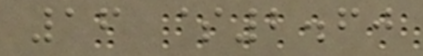16 $2.60
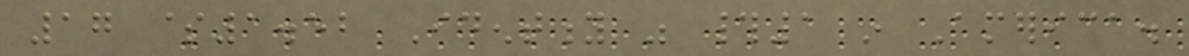17 $1.52 Identity was #1 in America.
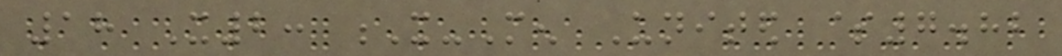18 X2: X-Men United $7.82
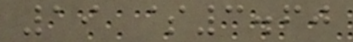19 $3.60
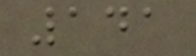141
